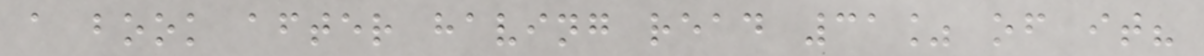a book after having read 31% of it?
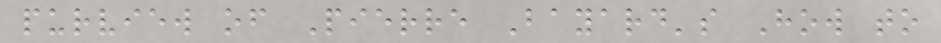purview of Pierre Bayard's How to
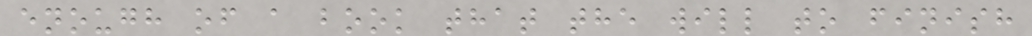enough of a book that the will to finish
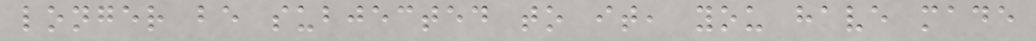longer be subjected to it, you have made
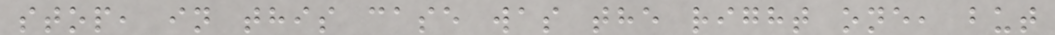stop, in this case was the right one, but
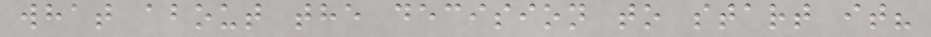what about the decision to start it?
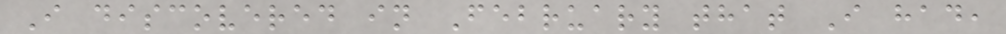I discovered in February that I had,
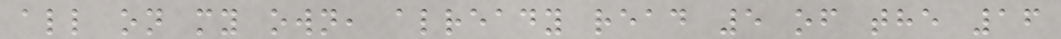all on my own, already read 5 of the 16
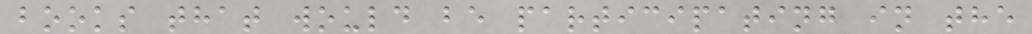books that would be participating in the
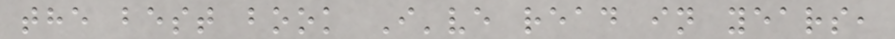the best book I've read in years,
